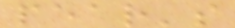pear's
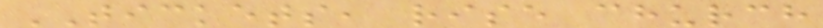TICKETS, rise church
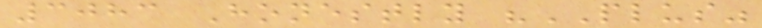3083 Honestly "PLUS"
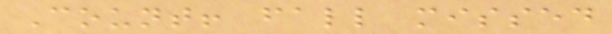Count! fall missed
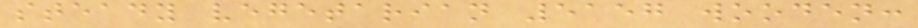steady vegetarian 5157 wooden:
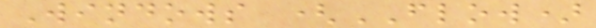Windows (FLOW)
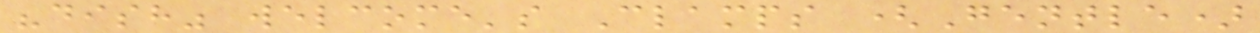"dish" welcome's Clamps (Gentle)
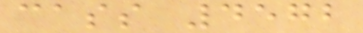cass 4572
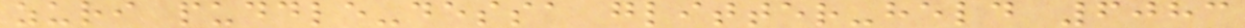zuri puddle-dessa glitter-held 6083
